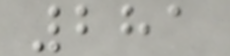281
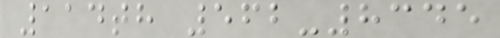114th 562-8345
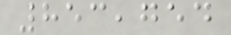853,754
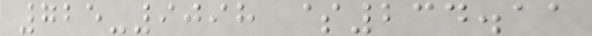725-9098 $234.11
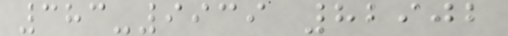383-9939 82902
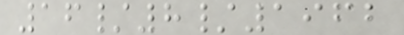16/8/1962
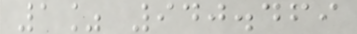1% 940.469
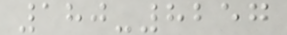180-8257
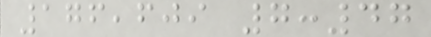176,609 7:47
